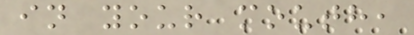in your mouth,
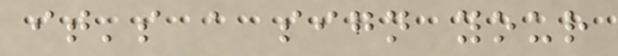it's a sign your
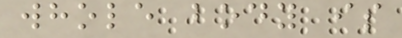whole body is
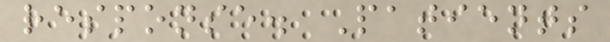response. Patients
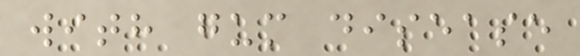with gum disease
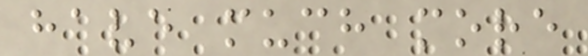have much more
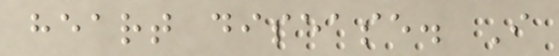heart disease. I
